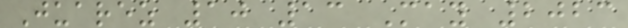Juarez 10 13 May 2023
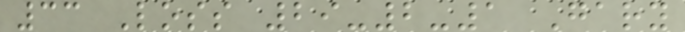33 Loss 29-2-1 Gary
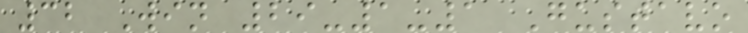32 Win 29-1-1 Gustavo
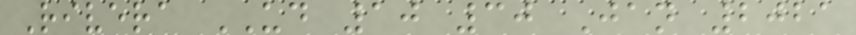Rivera UD 10 30 Jan 2021
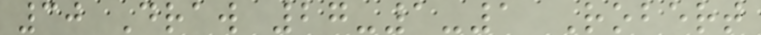30 Draw 27-1-1 Robert
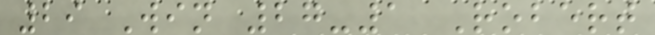29 Win 27-1 Robert
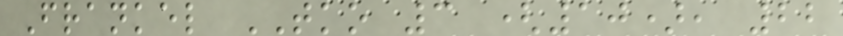Frankel TKO 3 (10), 22
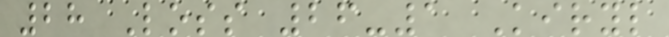28 Loss 26-1 Kiryl
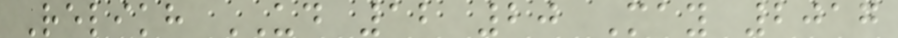Relikh UD 12 20 May 2017
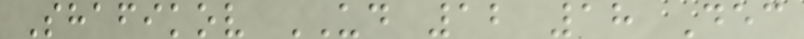Shafikov UD 12 18 Dec
